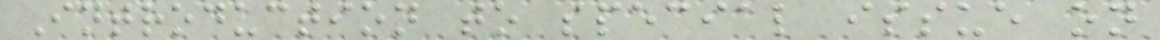Introduction to special issue on
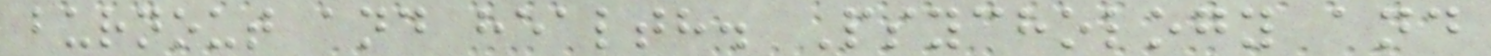burnout and health. Psychology and
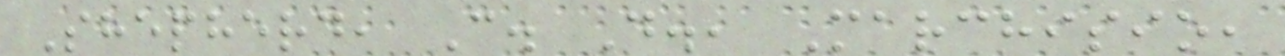Shepherd, C. D., Marchisio,
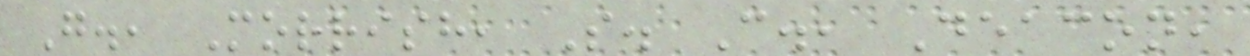G., Morrish, S. C., Deacon,
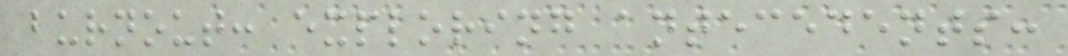burnout: exploring antecedents:
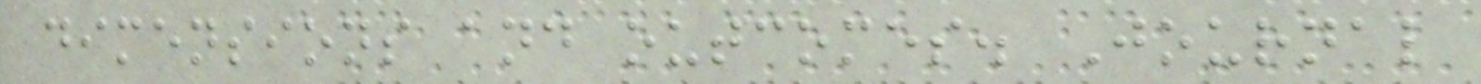dimensions and outcomes. Journal
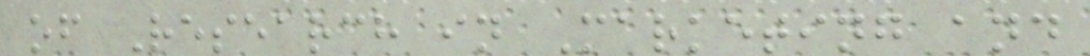of Research in Marketing and
